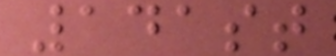141st
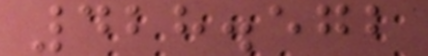428.572
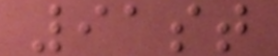91st
